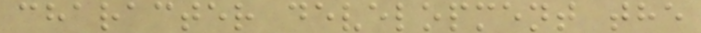character development the
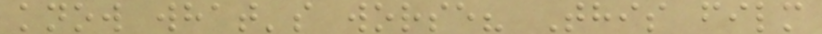know what's worse? This film
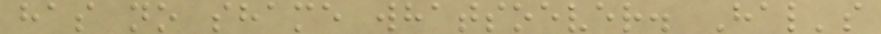has no shame whatsoever. Hal's
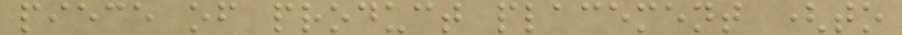piece of product placement (to
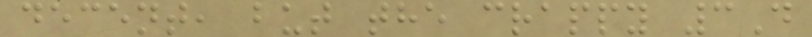decent, but the crappy 3D
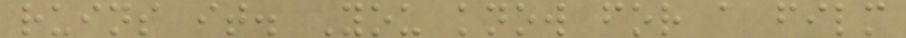ruins it. You know for a film
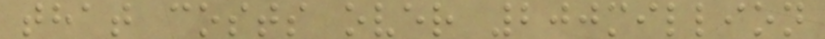that costs over 200million
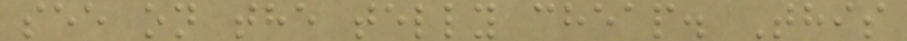see on the telly cheap. This
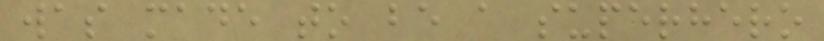was made to be a superhero
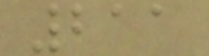211
